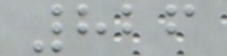826
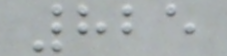825
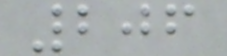206
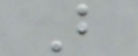B
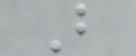B
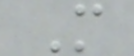M
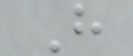H
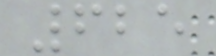625
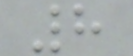8
